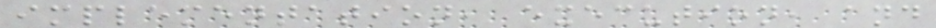implementation, execution, and
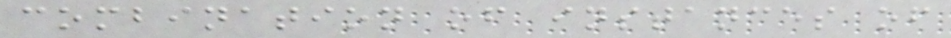combination of instances of
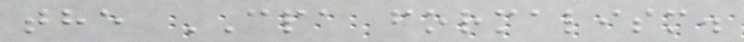the CPA formalism.
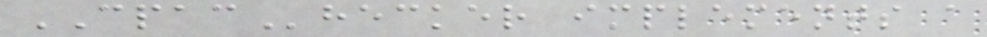CPAChecker implements a
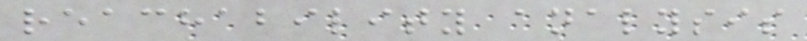reachability analysis
